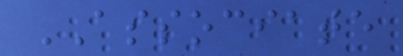ASSOCIATE
